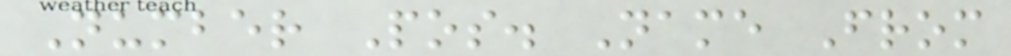Number Pos. Name From
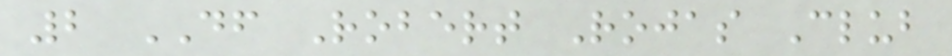2 DF Robert Rojas Club
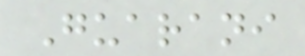Guarani
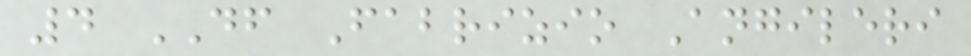4 DF Fabrizio Angileri
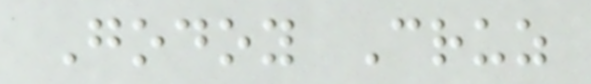Godoy Cruz
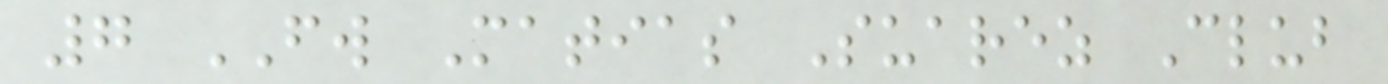7 FW Matias Suarez Club
